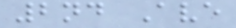2nd Ave
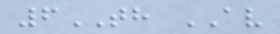6TH AV
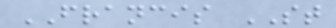FRANCIS ST
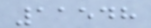11548
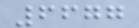6677
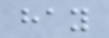hay
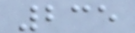235
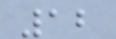12
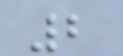2
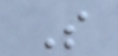S
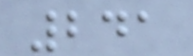241
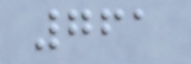761
